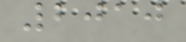2010
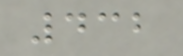432
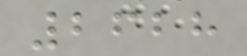2628
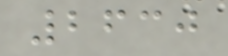2630
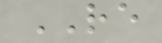RE
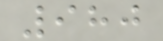980
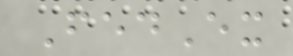FedEx
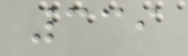339
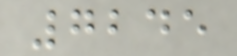7245
